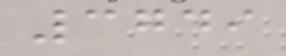3749
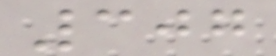307
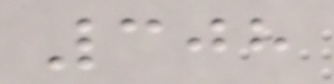308
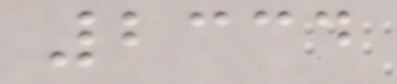2334
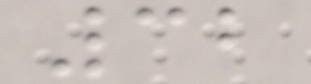32
